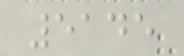5145
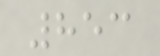853
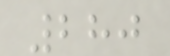280
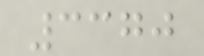3370
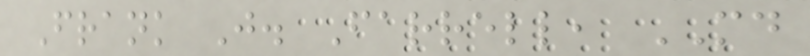Frank J. Farrell, MD
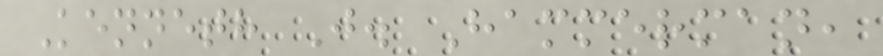Kenneth J. Hammerman,
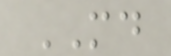MD
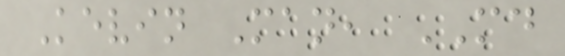Kevin Man, MD
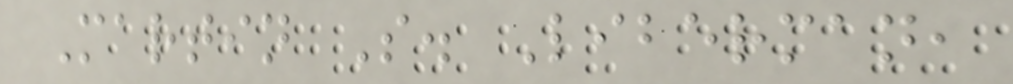Martin S. Liberman,
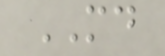MD
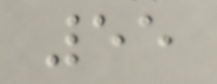55
